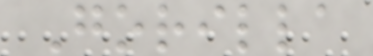Gorilla
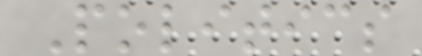Politics
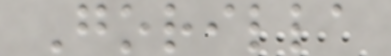Gorilla
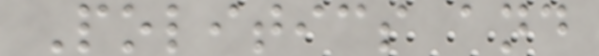Politics and
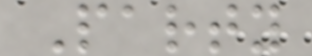Party
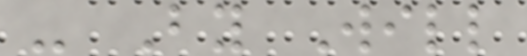- By Will
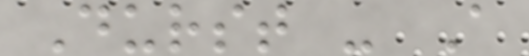Durst - A
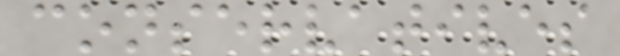conservatives
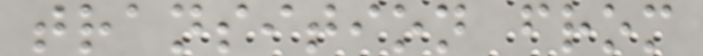transition from
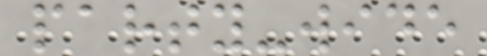party-wide
